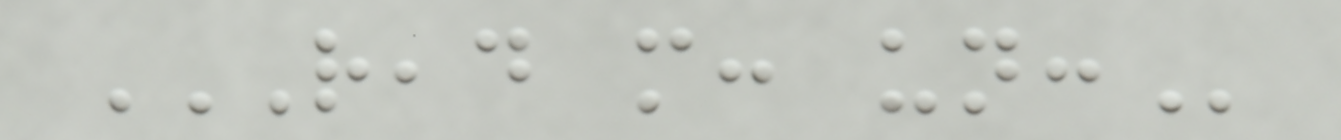READ MORE: UN:
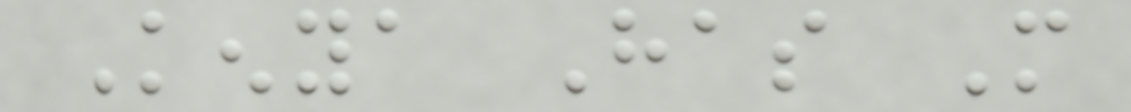Kenya Has More
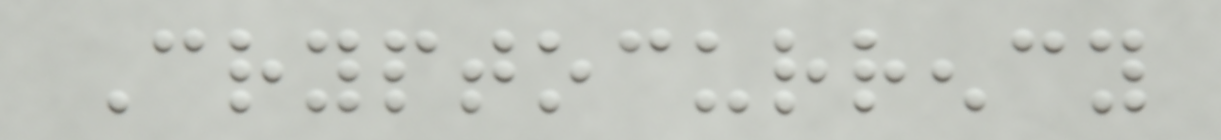Cryptocurrency
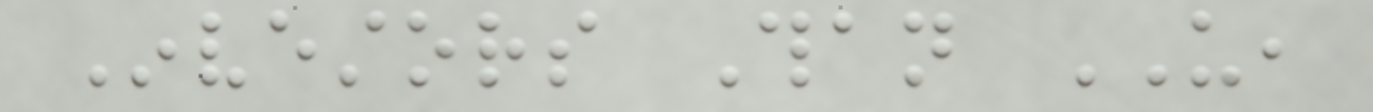Investors Than US,
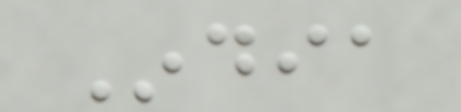India
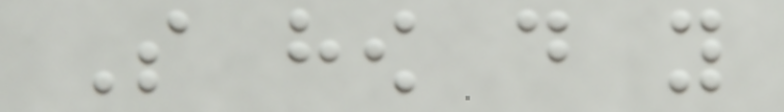So how do you
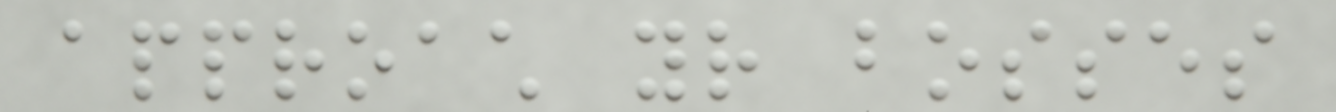approach your bosses
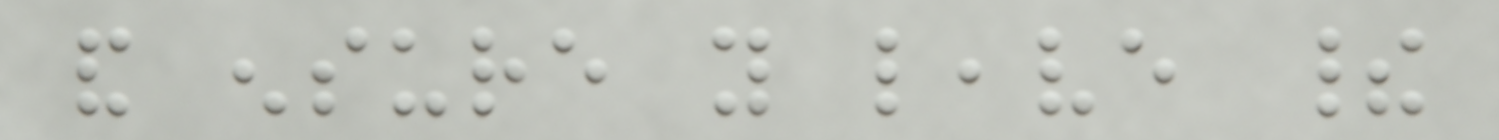and ensure you leave their
